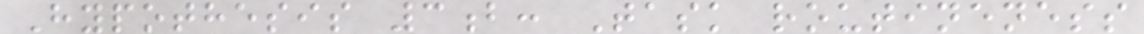Hypothesis 3b: Task routineness
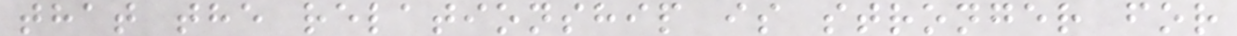that the relationship is stronger for
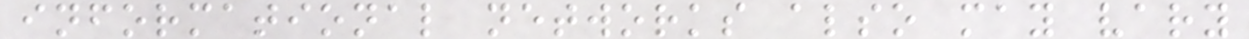informational networks also may vary
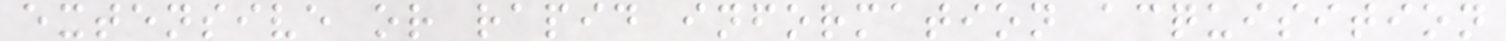extensive or rapid information acquisition
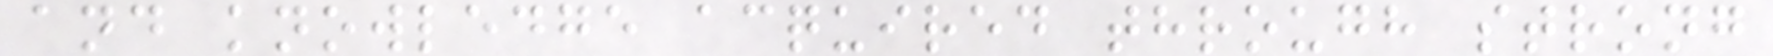and knowledge acquired through strong
